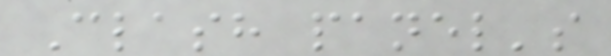Clash panel's
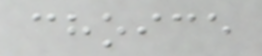choice
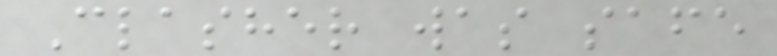Clasher was safe
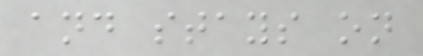and stays on
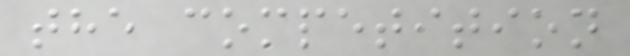the competition
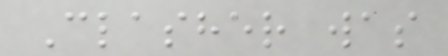Clasher was
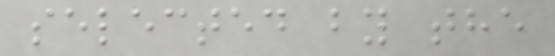selected by the
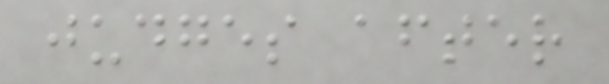judges after
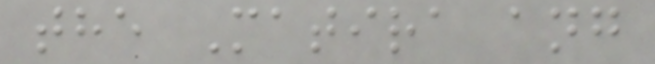the Matira ang
